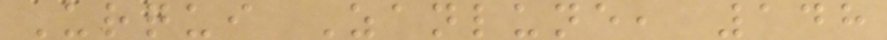Urqui Zanlune, 148
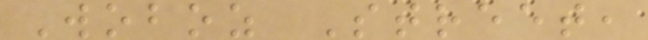Woboz Street,
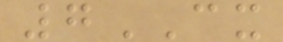7CX
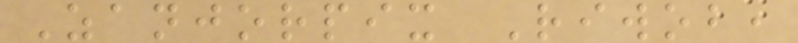Zanjorpix Riwob,
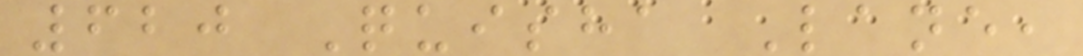620 Quisha Lane,
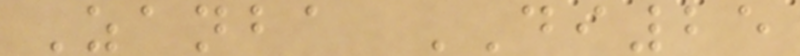Zanba DI25
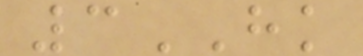3HK
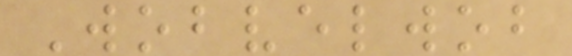Wobvelwob
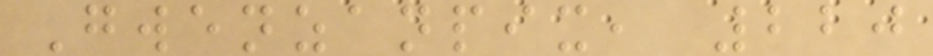Gwenzanpix, 220
